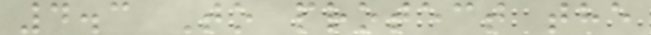4.3 To protect the
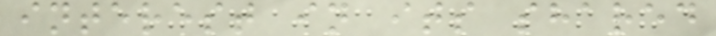interest in its shared
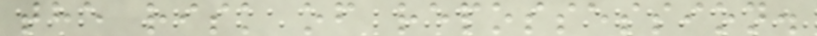the risk of repossession.
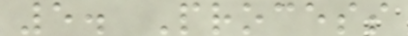5. Process
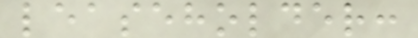leaseholder:
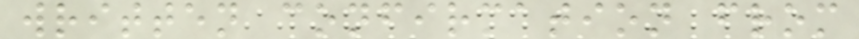written confirmation from
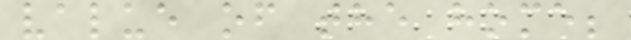value of the home;
